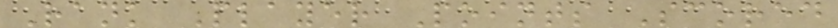Rank Player Points Scored
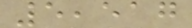5,517
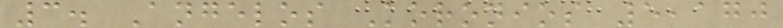3. Angelos Koronios 5,170
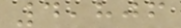4,806
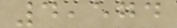4,574
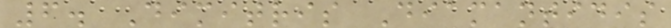6. Dimitris Diamantidis
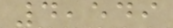4,549
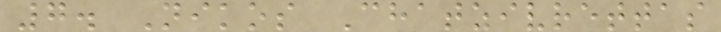7. Nikos Chatzivrettas
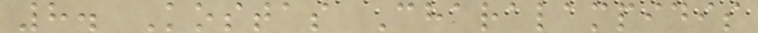8. Kostas Charalampidis
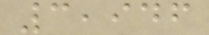3,946
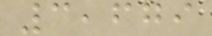3,679
